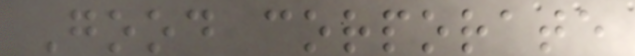Good corporate
